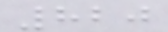820
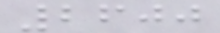2600
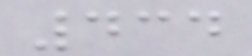434
